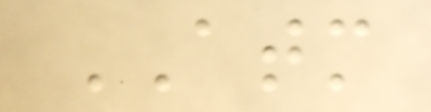ATM
